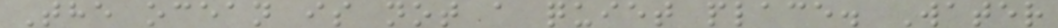The ocean is not a quiet place. Water
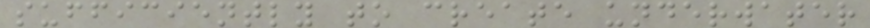sufficiently to create underwater
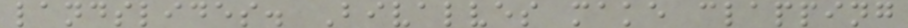landslides. Bivalves make clapping
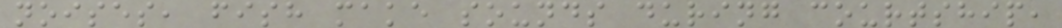noises, fish make sounds during courtship,
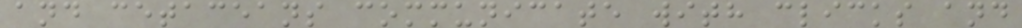and cetaceans communicate with clicks and
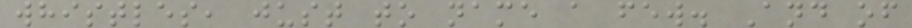whistles, just to name a few. And of
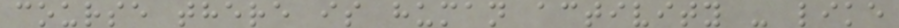course there is human activity - like
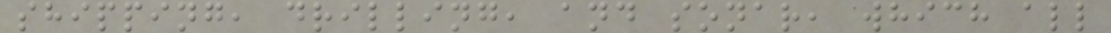shipping, drilling, and sonar, which all
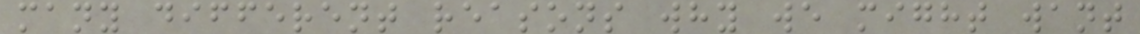many different reasons why we might want
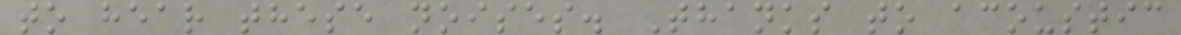to hear these noises. Thanks to acoustic
